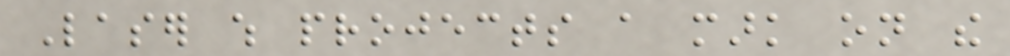Laser which projects a mark on the
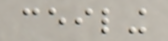ceiling
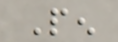Pen
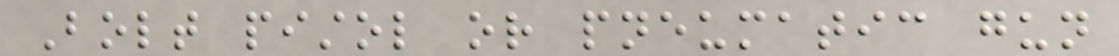Bolt pistol or pneumatic gun
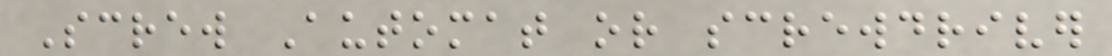Screw Automat or screwdriver
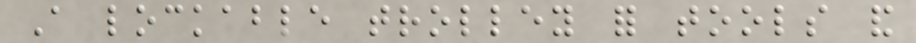A lockable trolley for tools and
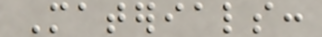Materials:
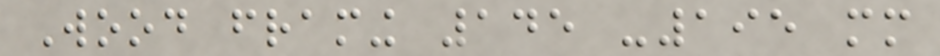Wood framing 145 -195 mm
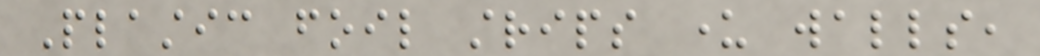Plastic foil strips under walls,
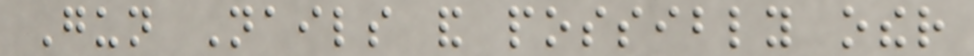Gun Nails and possibly other
